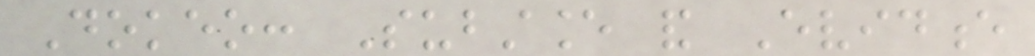Dokeo: Substance and Evidence
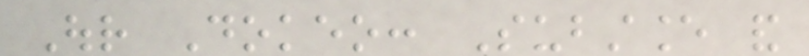Our Dokeo: Substance and
